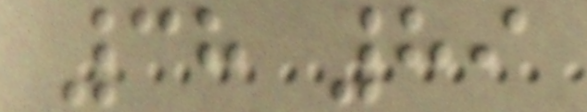38 89
